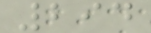294
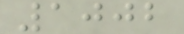1002
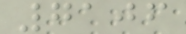7106
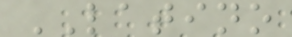LATINO
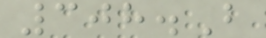308.B
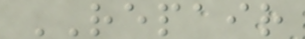REPAIR
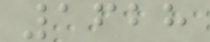1628
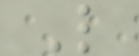L
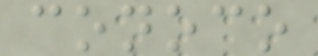conoco
